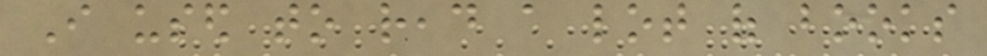I used to read a lot of books
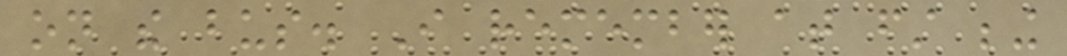on the bus. I remember at first being
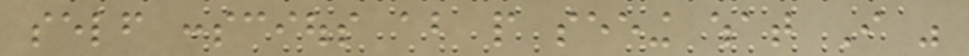self conscious about people seeing what I was
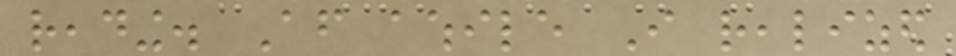reading. After awhile I realized
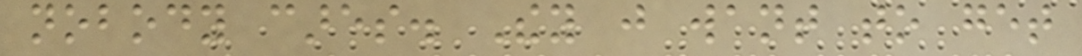nobody cares. They just want to get
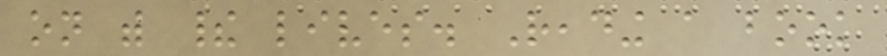on with their lives. Reading a book
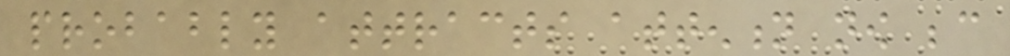probably attracts attention now because
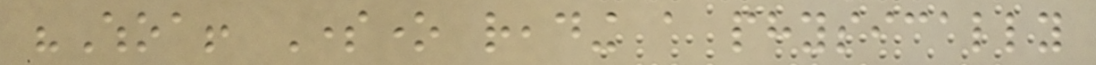"Whoa! Someone reading a physically
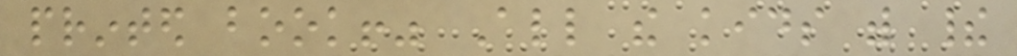printed book!" All the kids with their
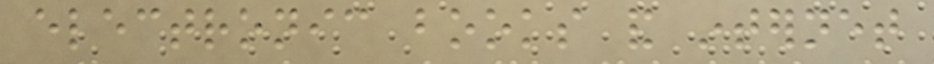electronic books and internet
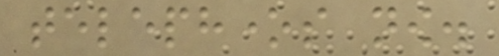telephones now.
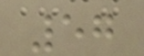57
